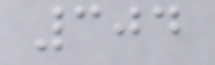304
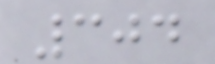304
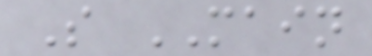S MAIN
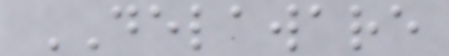DELAWARE
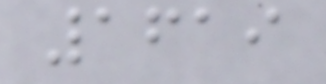1619
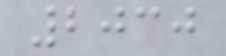2030
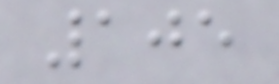105
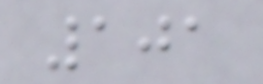101
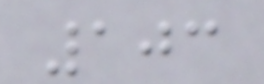103
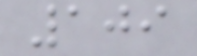109
